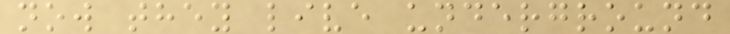now they live underground
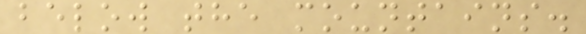below the mountains.
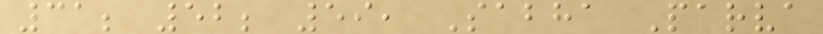31; 52; 59, Sabha Parva
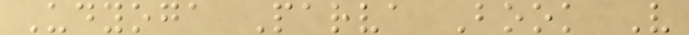Udyoga Parva Book V
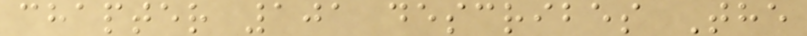chapter 101 describes The
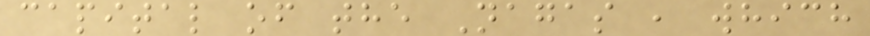capital of the Nagas , which
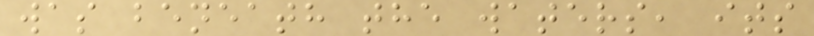was beneath the waters, its
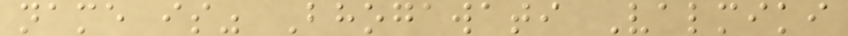name is" Bhogawati Valmiki
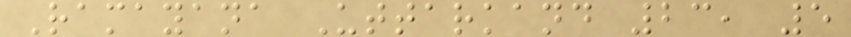Ramayana Uttarkand 23, 5
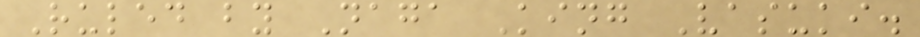Ruled by Naga King Vasuki.
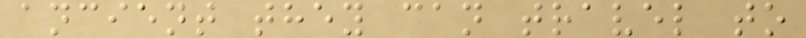ancient they can travel to
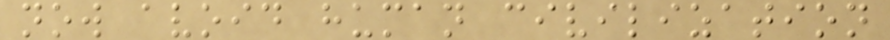now avoid human civilization
